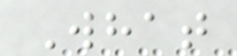What
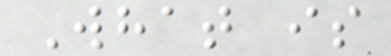What is
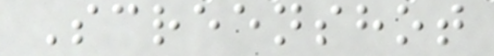Screenshot
